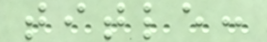title:
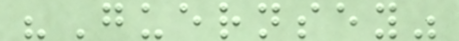"Guernsey"
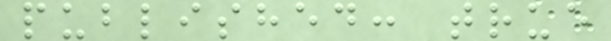published: true
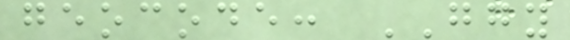geocode: GGY
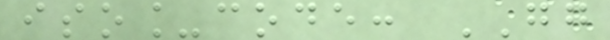iso_code: GG
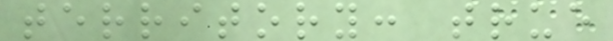territory: true
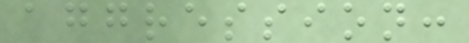aggression:
